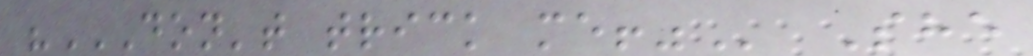"DON'T TRICK ME!" She
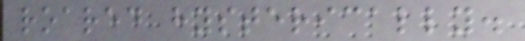roared hysterically.
